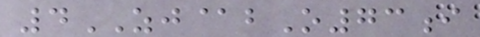4ZJ@bO73i
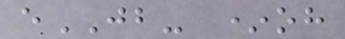eJB- *oh
